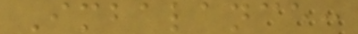Imbalance:
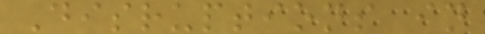Disruptions in
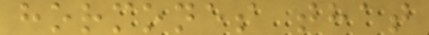hormones that
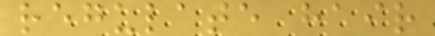regulate hair
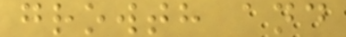growth and
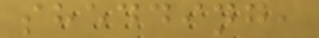shedding,
